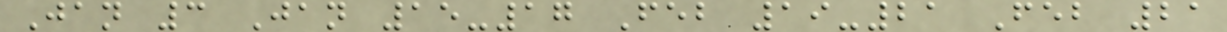Jan 3 Jan 15-17 Feb 19-21 Feb 21
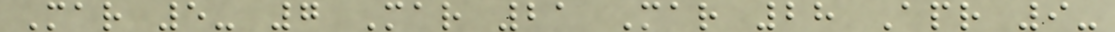Mar 5- 7 Mar 21 Mar 28 Apr 9-
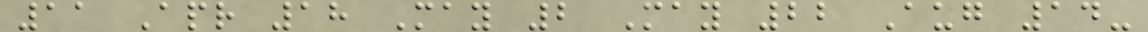11 Apr 18 May 2 May 22 Aug 14-
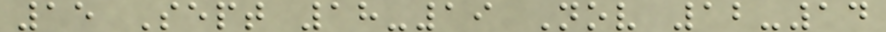15 Sept 18-19 Nov 12-14
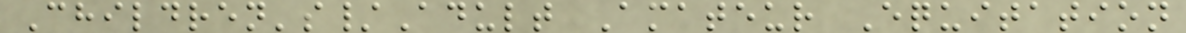Children's/Adult Amateur Equitation
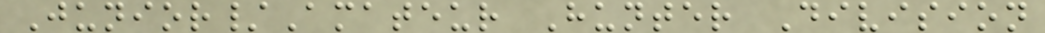Junior/Amateur Hunter Division
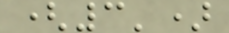(3')
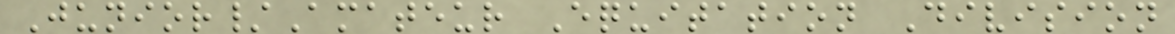Junior/Amateur Equitation Division
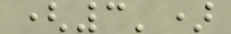(3')
